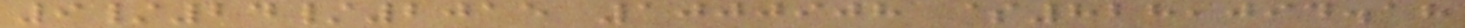9/24/2015 1000908 $828,094.18
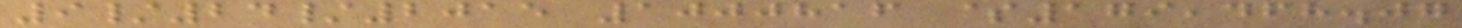9/24/2015 1000816 $179,468.07
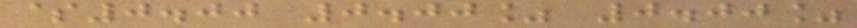$0.00 0.00% 0.00%
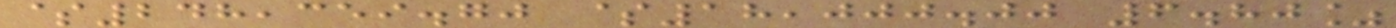$248,359.70 $18,000.00 6.80%
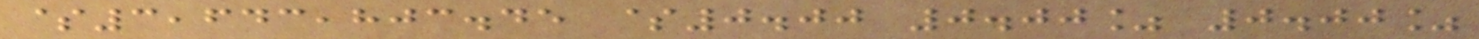$3,643,803.45 $0.00 0.00% 0.00%
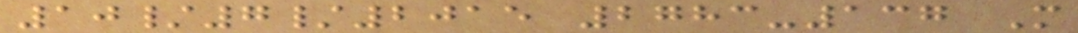10/7/2015 2783-137 M
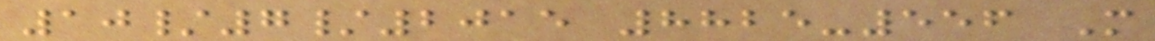10/7/2015 8825-556 M
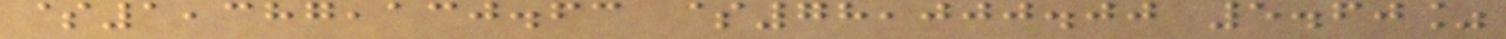$1,387,130.63 $78,000.00 5.60%
